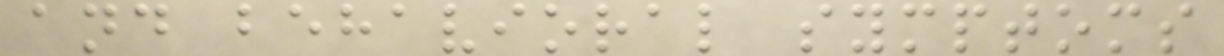and behavioral symptoms
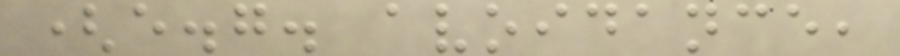(e.g. avoidance,
